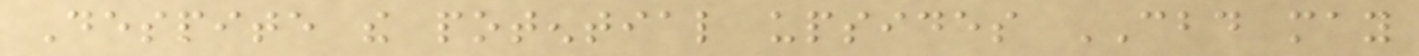Despite the potential upsides CBD may
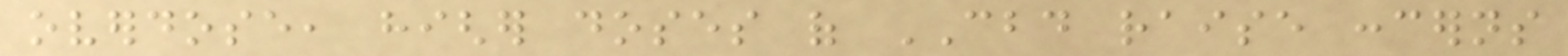overdose, higher doses of CBD raise concerns
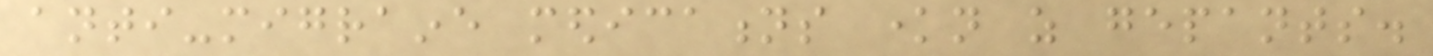anti-migraine medications known as gepants.
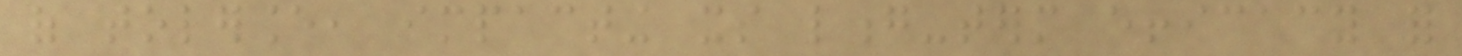of tolerance, impacting its long-term efficacy for
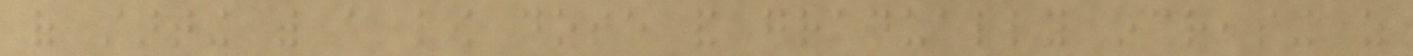of starting with a low dose and gradually increasing as
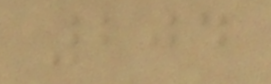204
